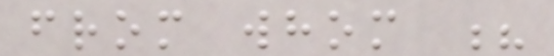from whom ?
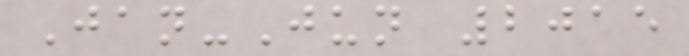Jan-Jun 2015
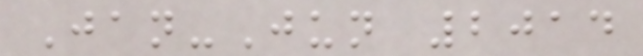Jan-Jun 2014
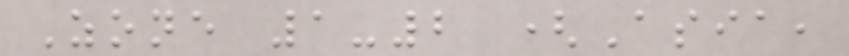Zone 1-2 (Asia,
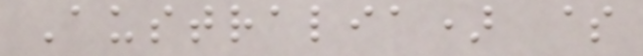Australia) $
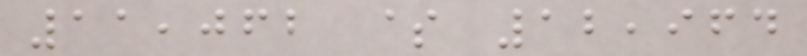11,062 $ 12,964
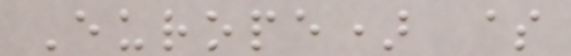Europe) $
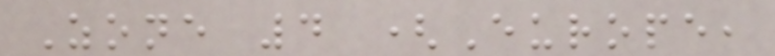Zone 4 (Europe,
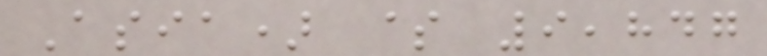Asia) $ 9,847
